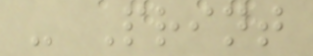- Print
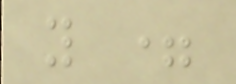y =
